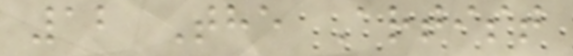12 The Artist
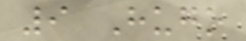9 Hugo
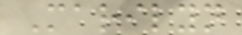Marilyn
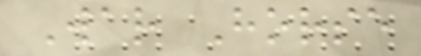War Horse
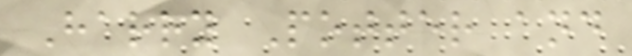Harry Potter and
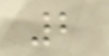2
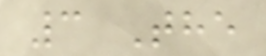3 The
